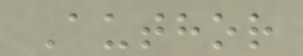Author
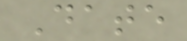Date
